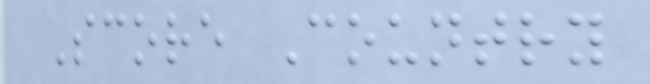Score Country
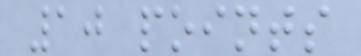10 points
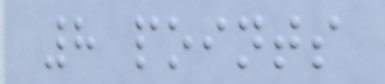8 points
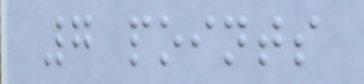7 points
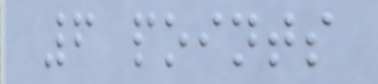6 points
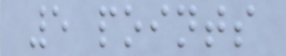5 points
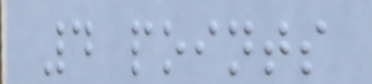4 points
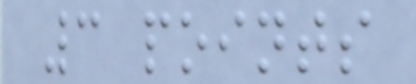3 points
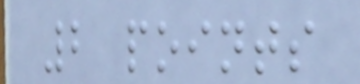2 points
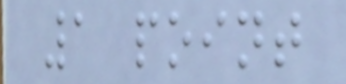1 point
